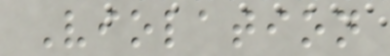Violation
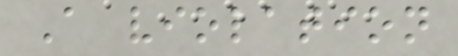A violation
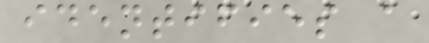identifies a
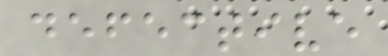defective
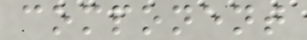component
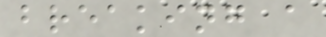breaking a
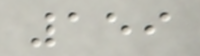159
